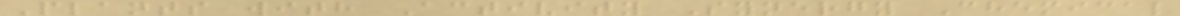Plants with Activity Synergy Chemical
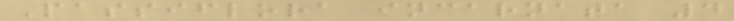Passiflora incarnata 4
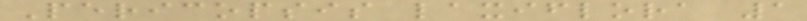Pericopsis laxiflora 1
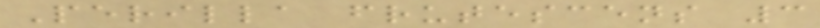Perilla frutescens 3
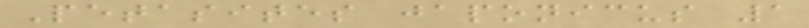Petasites japonicus 1
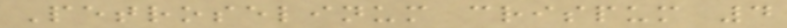Petroselinum crispum 4
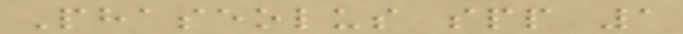Phaseolus spp 1
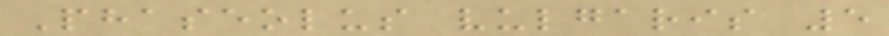Phaseolus vulgaris 5
